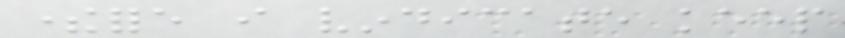therefore i vindicate keep
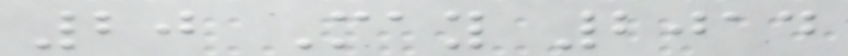20 May 2014
